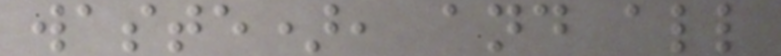waste), and all
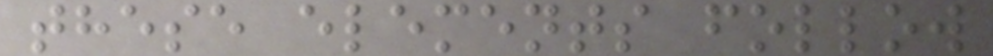these elements follow
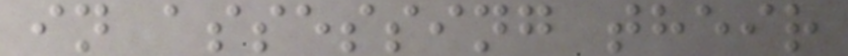in assessing their
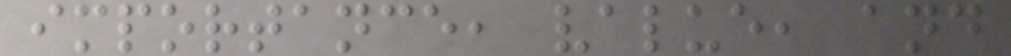importance, value, and
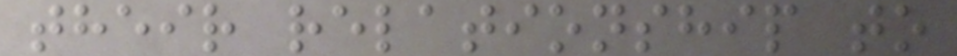their relationship to
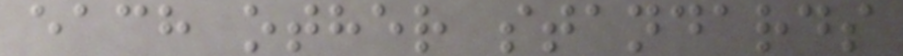each other standards
